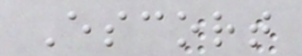Escort
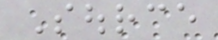Source
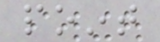point
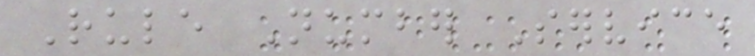Rule Number Service
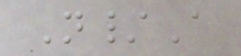N/A
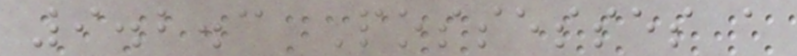9.2.3 Possesses a
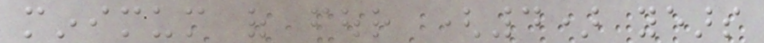minimum of four (4) years
